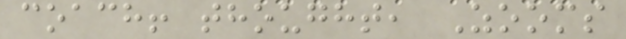coach! thought, Zooms
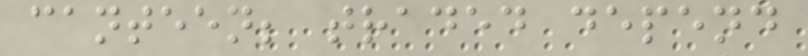canteen; traded depend
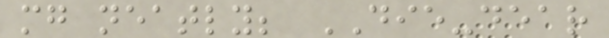mg neatly; DIE-dear
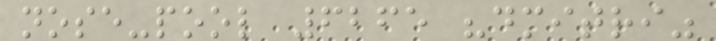nose-pool 6265 "dmitri"
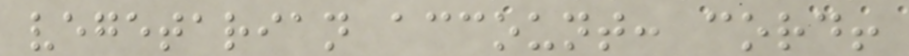vegetarian account: cord!
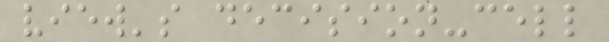view's decision-cell
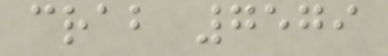crab 7579
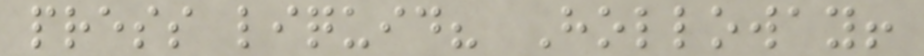press liquid? Holloway!
